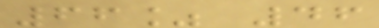66% 46
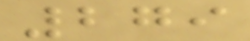279
